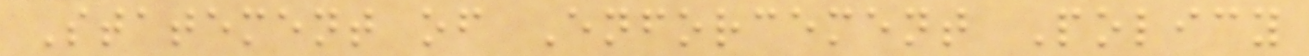Statement of Enforcement Policy
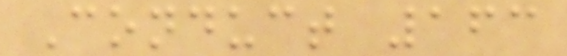Conduct 163
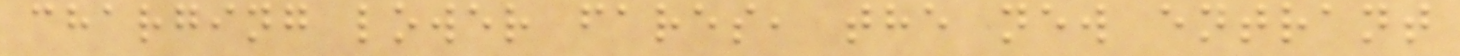charging lower fares, the new entrant
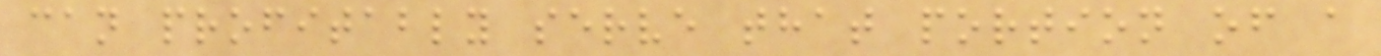can profitably serve that portion of a
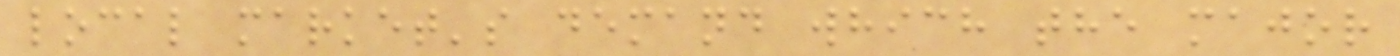local market's demand which the major
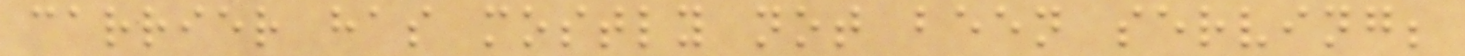carrier has mostly not been serving;
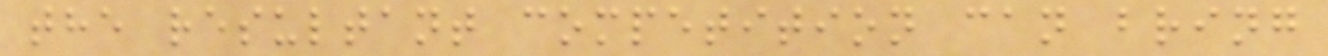the resultant competition can bring
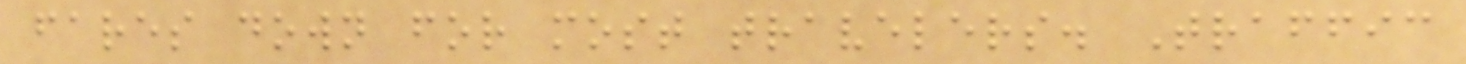fares down for most travelers. Traffic
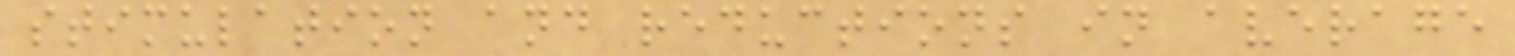stimulation and reductions in average
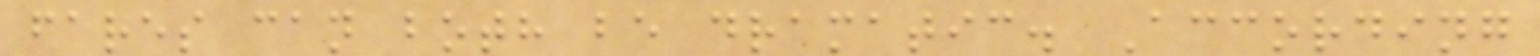fares can both be dramatic. According
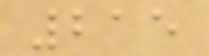215
